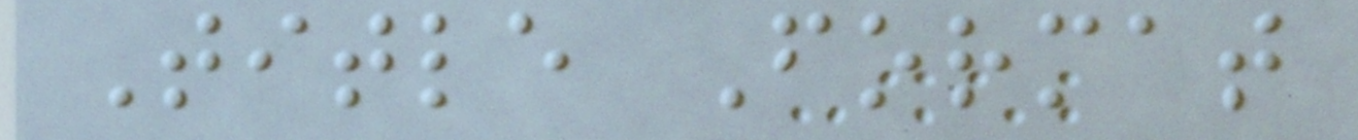Title Format
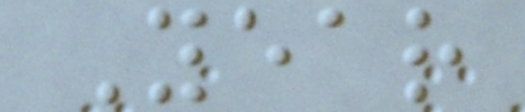Year
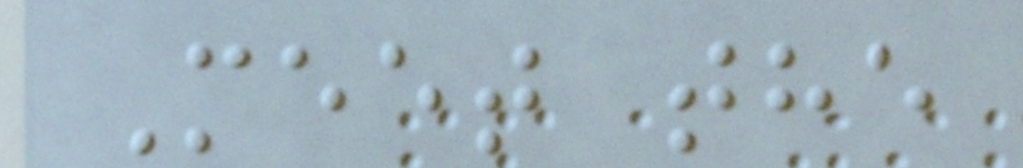Meet the
